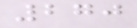270
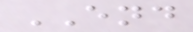END
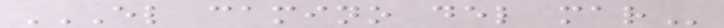EL CAMINO DEL MAR
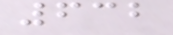632
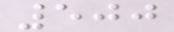500
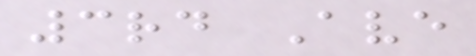3rd Ave
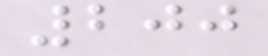200
